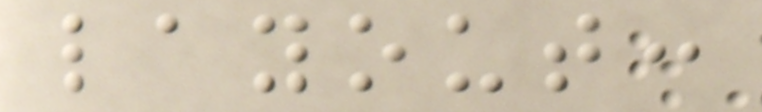layout:
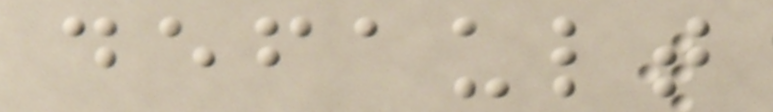default
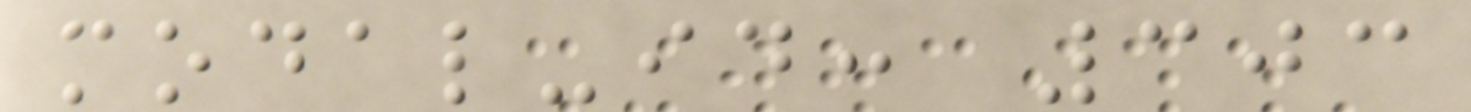modal-id: 303
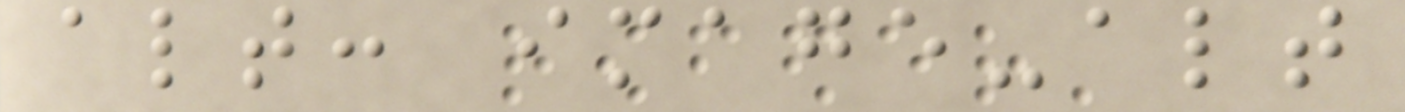alt: image-alt
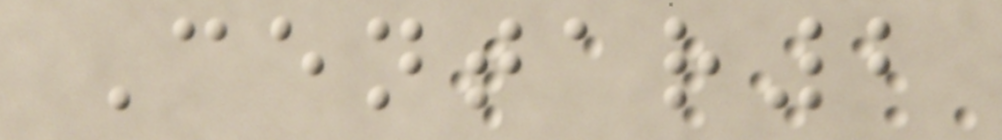Centar2
